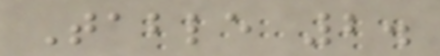Table 2.
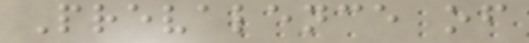Prevalence of
